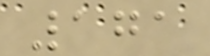171
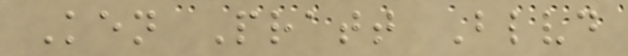Ken Pratt Blvd
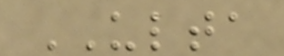ULTA
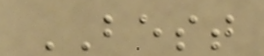BEST
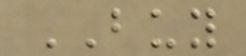BUY
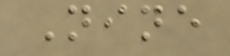Nine
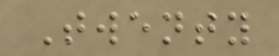Twenty
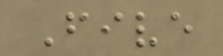Five
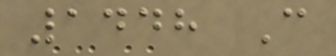1448 C
